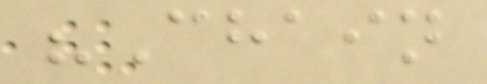"Chain
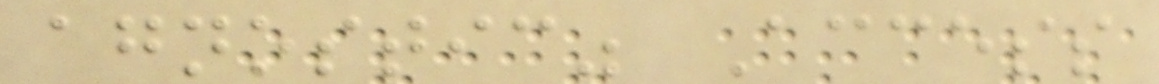agnostic" Access
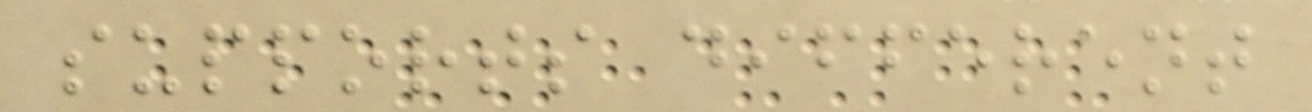supports different
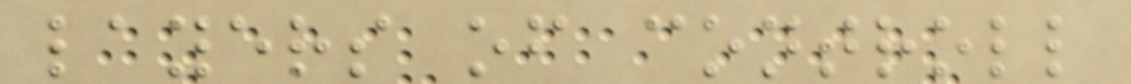layers of controll
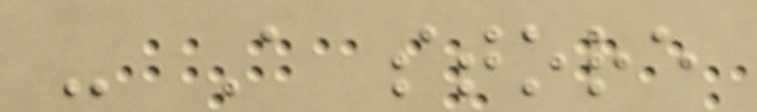- A store
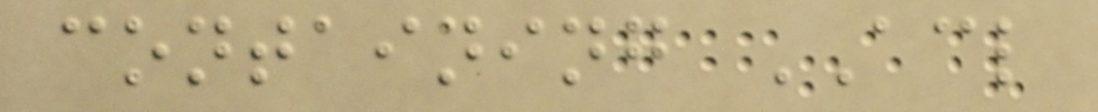containing ACL
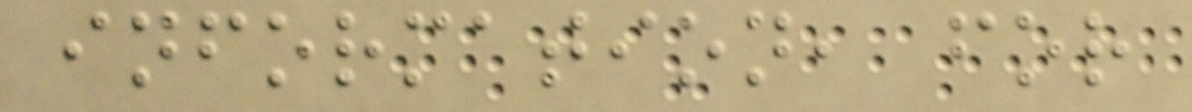information, for
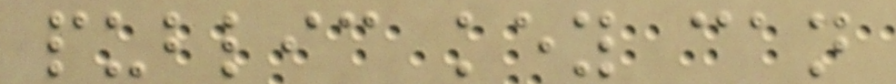public key can
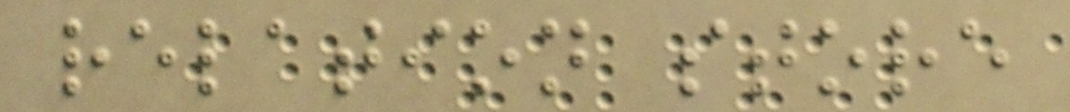relation store
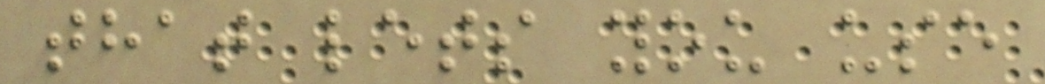that lets you use
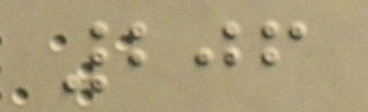206
